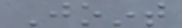Joint
